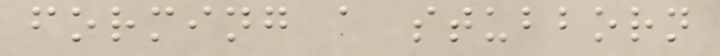forming a stubborn
